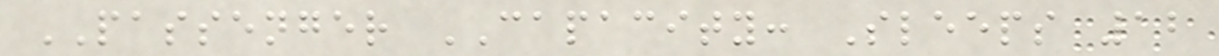PASSENGER CAPACITY: Sleeps 12
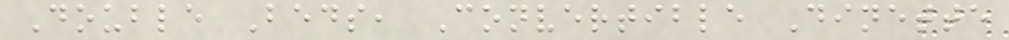Double Beds, Convertible Dinette
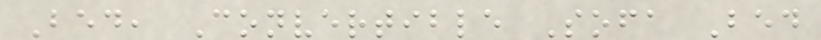Bed, Convertible Sofa Bed
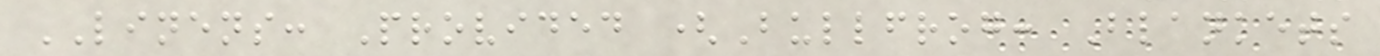LINENS: Provided (Bullfrog: Blankets
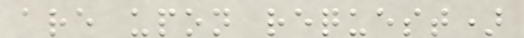are upon request)
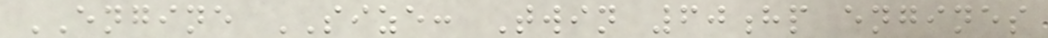ENGINE SIZE: Twin 60hp engines
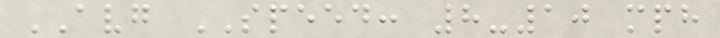AVG SPEED: 8-10 mph
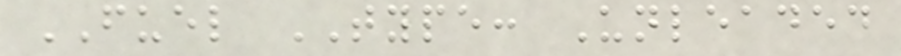FUEL TYPE: Unleaded
